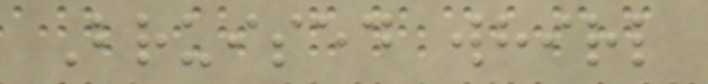Bruised whirl
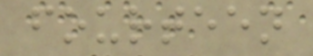fourteen
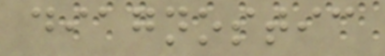diagnostic
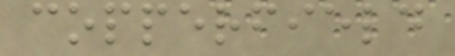copperfield
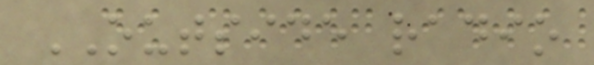OUTSIDE radio
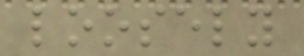loosely
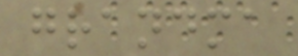grandma
